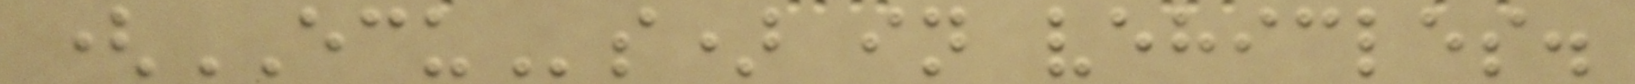(ECUs) in vehicles.
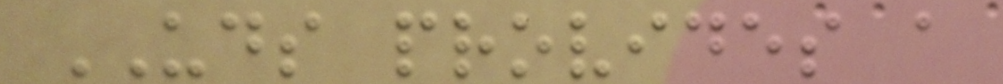UDS provides a
